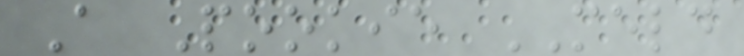A Pookie MELD
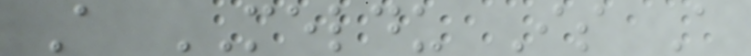A MELDU Is A
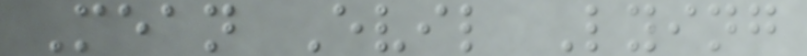Mean Evil Lying
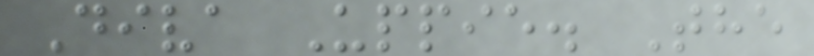Diva Uppie. The
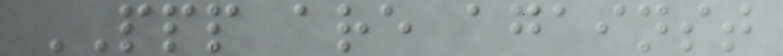PPP are against
